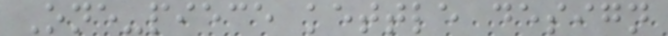One-piece kettle design
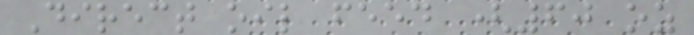Direct oil feed (60 oz
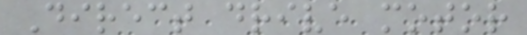Direct drive motor
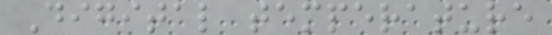Digital temperature
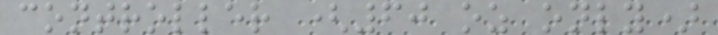controller (60 oz only)
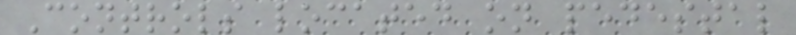Controls located on pedestal
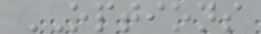OPTIONS
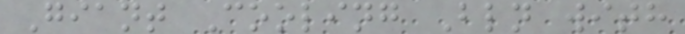Giant Cooling Bln with
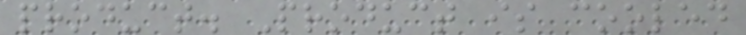product. Product is cooled
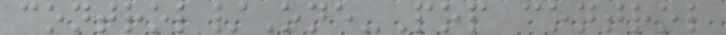control/One-Pop control
